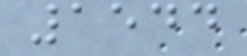1544
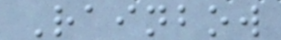Rainbow
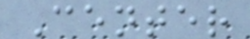Center
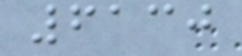6130
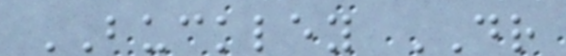BUCKLEY DR
